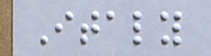Italy
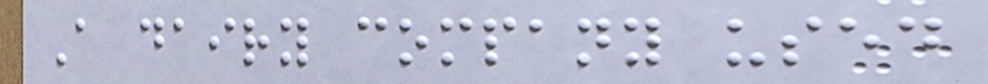A dairy company used
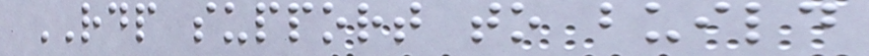RDP support to build
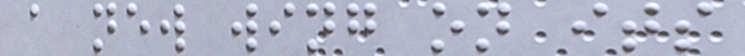a new wing on its
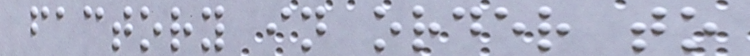factory in order to
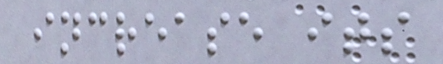increase its
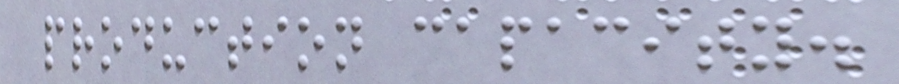production capacity.
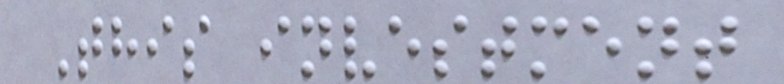This investment
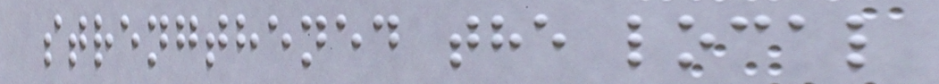strengthened the local
